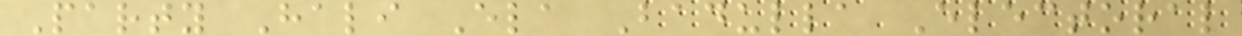Party Hali Ela Badulla Electoral
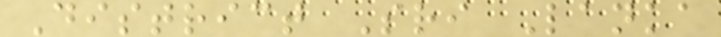District Sri Lanka
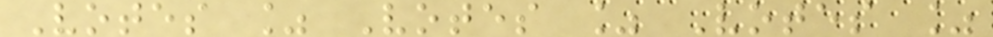Votes % Votes % Votes %
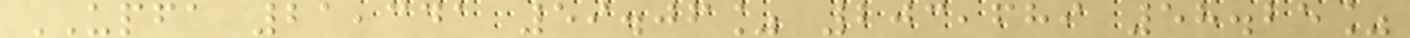UPFA 21,341 59.06% 203,689 58.25%
